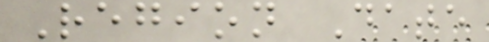Region Date
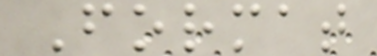Format
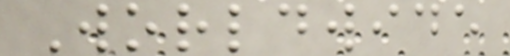Worldwide
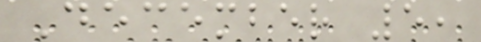December 5,
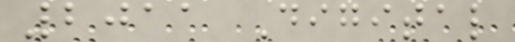2011 Digital
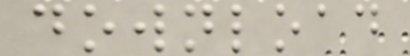download
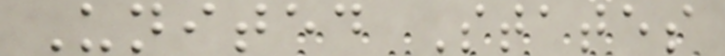United States
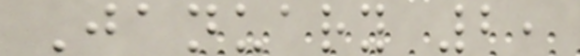January 2,
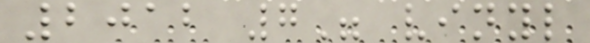2012 7" vinyl
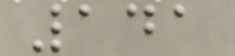141
